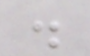.
